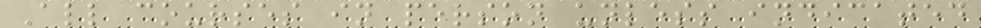All courses in person unless indicated
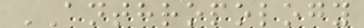ANTHROPOLOGY
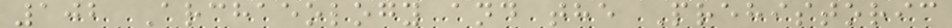102 Archaeology and the Prehistoric
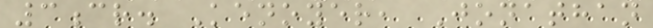3cr. Kenoyer, Jonathan
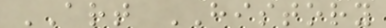ART HISTORY
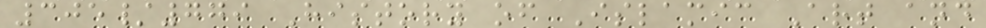305/779 History of Islamic Art and
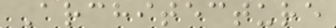Architecture
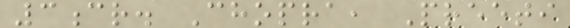3cr. Chopra, Preeti
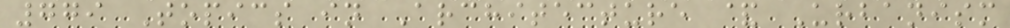779 Topics in Architecture & Urbanism
